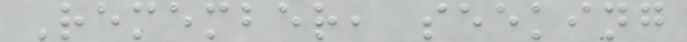Remember, seeking
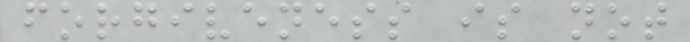forgiveness is not
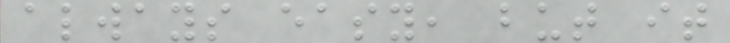always easy, but it
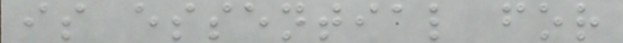is essential for
